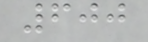600
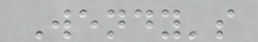Wendy's
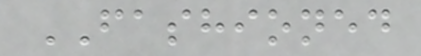FASHIONED
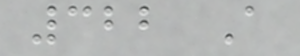322 A
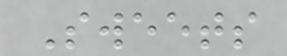Sweets
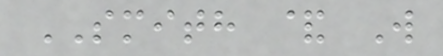SMITH & W
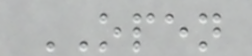OPEN
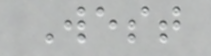West
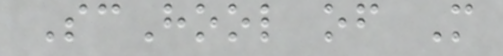ScHool of M
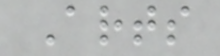Arts
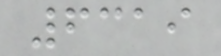6319
